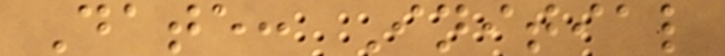Date: Initial
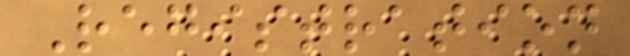Registration
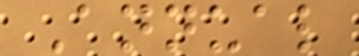Annual
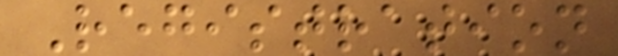Registration
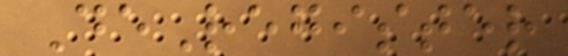DeRegister
